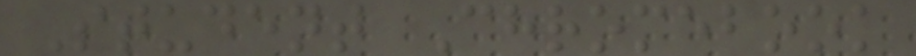Student Chromebook
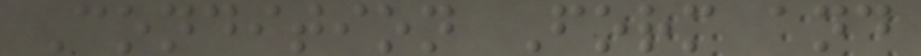Condition Form and
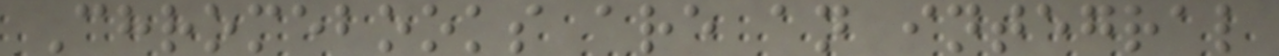Chromebooks are an integral
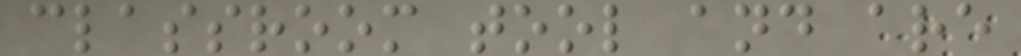classroom tool and are
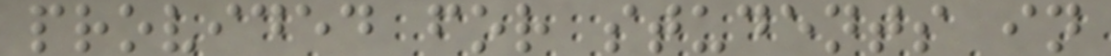provided for students in
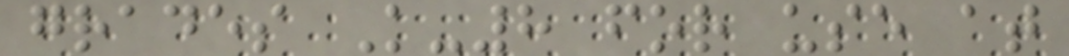grades K-8 for use at
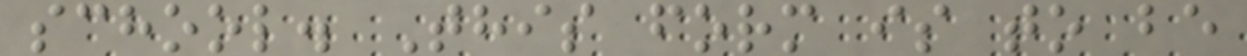school. This form is to be
